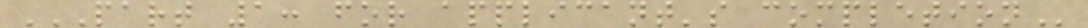PART 1: FOR APPLICANT'S COMPLETION
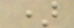)
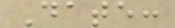Date:
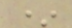*
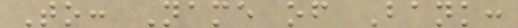To: Name of Bank:
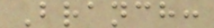Branch:
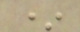*
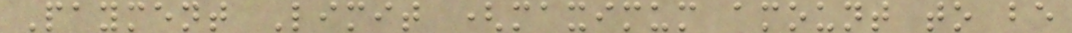Payment Limit (maximum amount to be
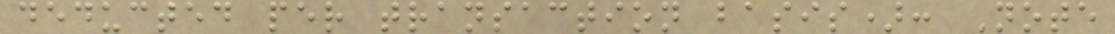deducted per transaction basis): Note
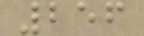256
